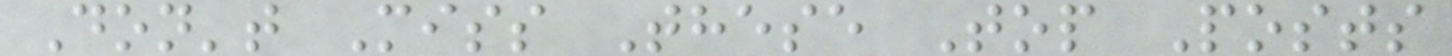Don't Miss These Top Posts
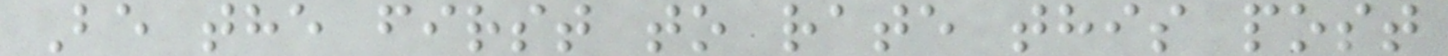Be the first to rate this post
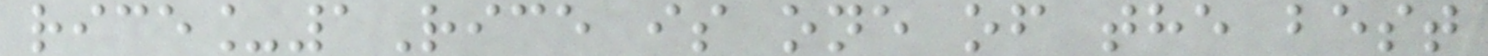rice_1Rice is one of the best
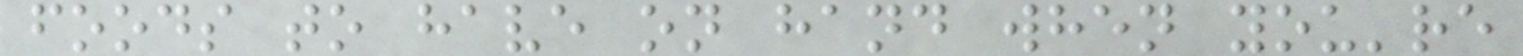foods to have on hand when you're
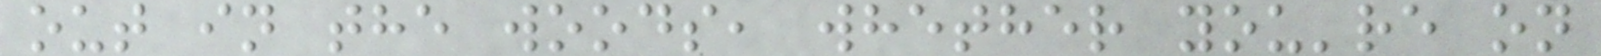out in the woods, whether you're on
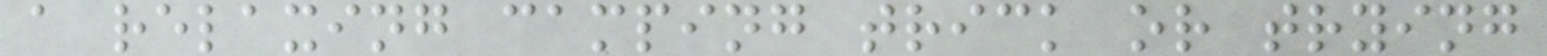a relaxing camping trick or trying
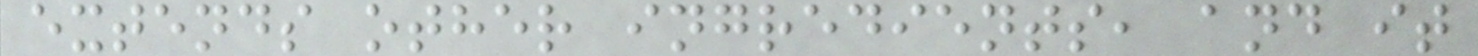extends other ingredients, and it
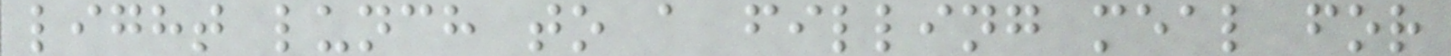light lunch to a filling meal for
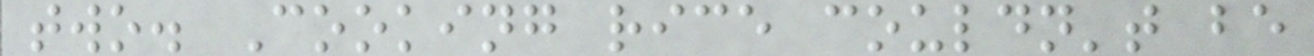two. Cooking rice couldn't be
